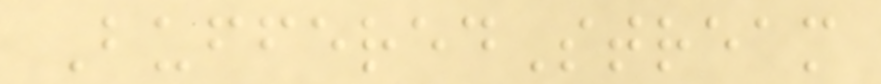BufferedStream
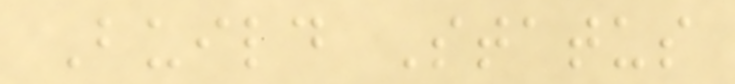Build Status
